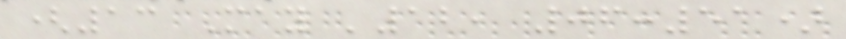(13 May '12, 06:51)
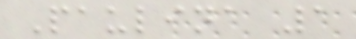Paulina 1
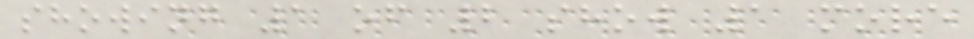showing 1 of 2 show 1 more
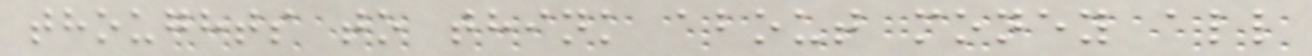thoughts to think about money all
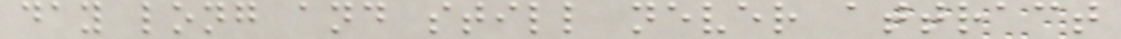day long and still never attract
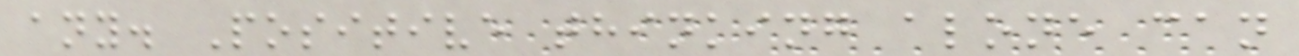any. Positive thinking alone can
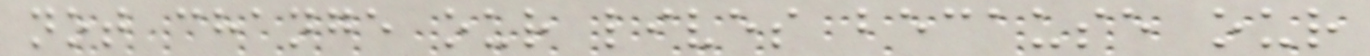not change our lives because our
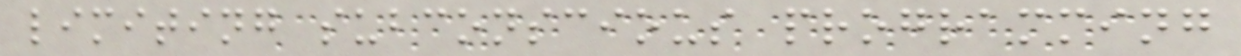limiting subconscious programming
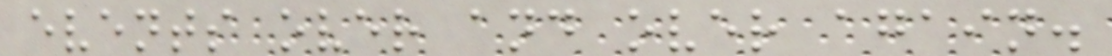events over and over again.
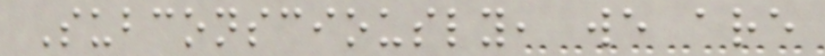Subconsciously, we are
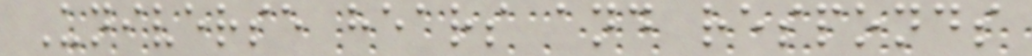Universe hears and responds
